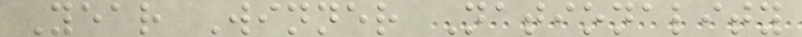Year Winner Nationality
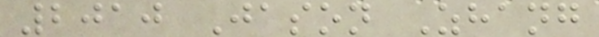2010 Jason Zhang
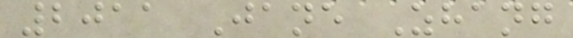2011 Jane Zhang
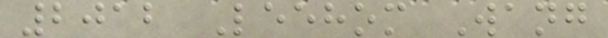2012 Leehom Wang
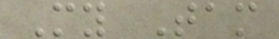My Tam
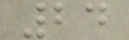24
